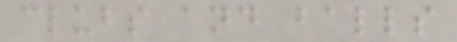clubs and balls
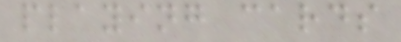playing cards
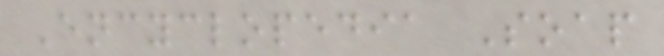Encyclopedia Soap
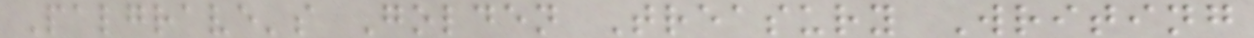Palgrave's Golden Treasury Writing
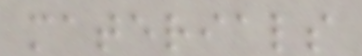materials
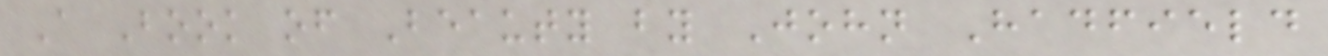A Book of Beauty by John Hadfield
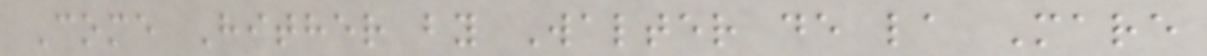Come Hither by Walter de la Mare
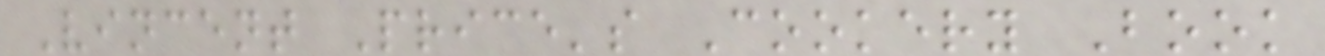Vincent Price's Cookery Book
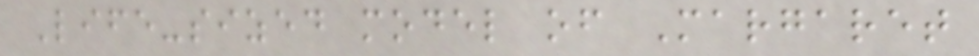Life-sized model of Margaret
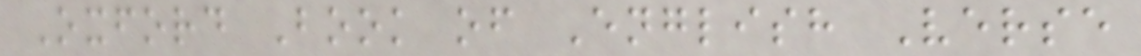Oxford Book of English Verse
